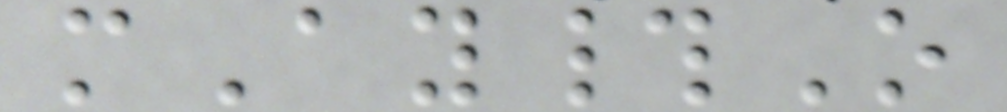mAy#O
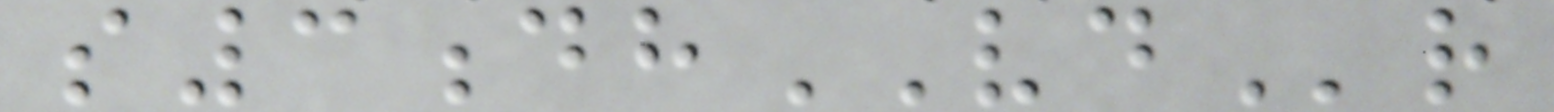s3dhVDr
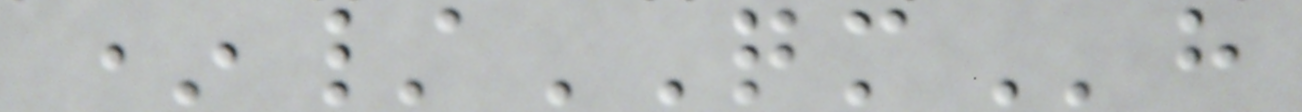*/QMh
